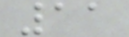11
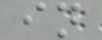in
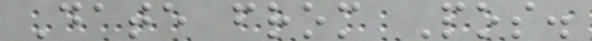Date from Pos.
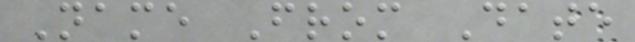Name From Date
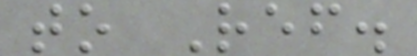to Ref.
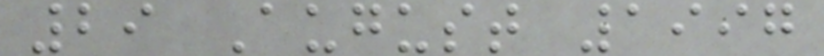29 August 1997
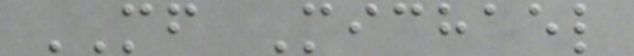MF Michael
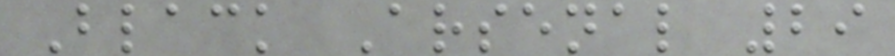Black Arsenal 29
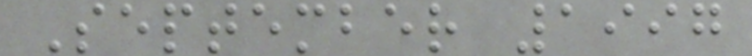September 1997
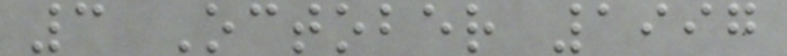3 October 1997
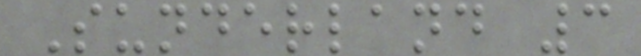Sunderland 3
